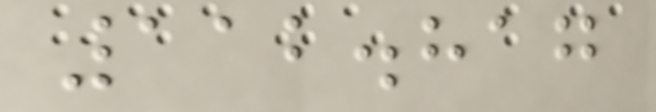112.817
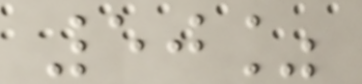50%
